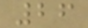26
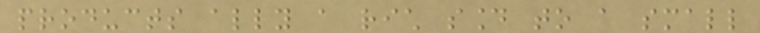products ally a rich sound to a small
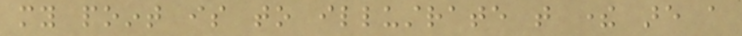my point is to illustrate that there are a
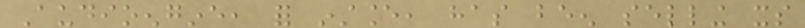Audioengine, for instance, has been selling its
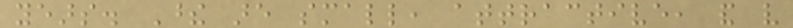years. These are small, attractive, and very
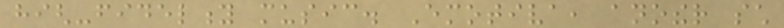high-fidelity music. Emotiva, another such
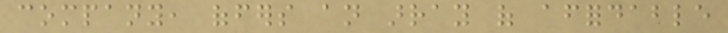company, offers an array of affordable
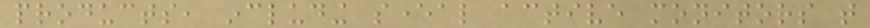products, including several active monitors that
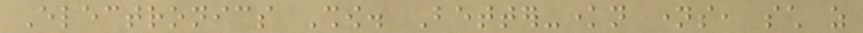Electronics Show. Better-known names, such as
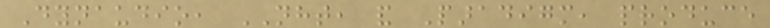Dynaudio, NHT, and Paradigm, produce
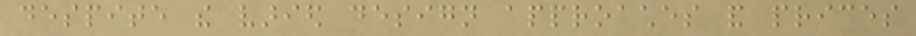despite the varied design approaches and prices
